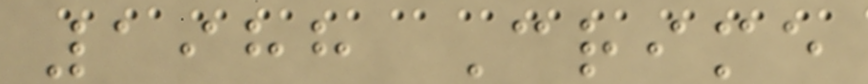1988 Crime
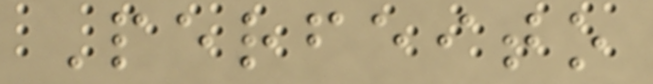Perfeito
